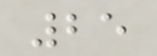25
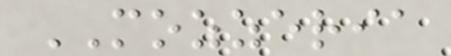MOZZERIA
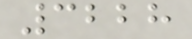3228
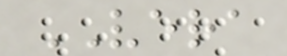VERA
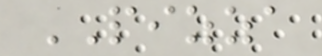PIZZA
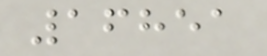16851
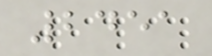2451
